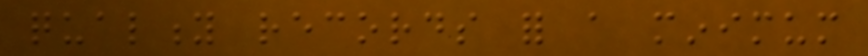quality records for a minimum
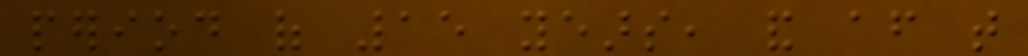period of 15 years, and after that
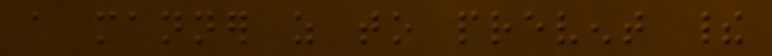a manner as to prevent their
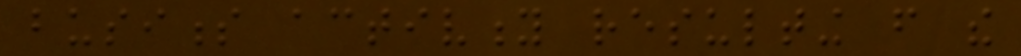business activity resulting from the
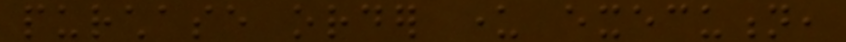purchase order under execution,
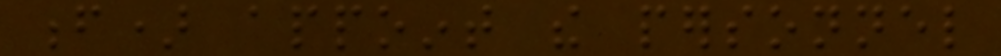f) appoint the personnel
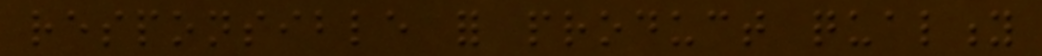responsible for product quality
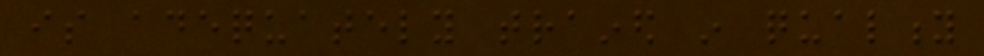is adequately trained in quality
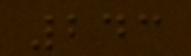243
